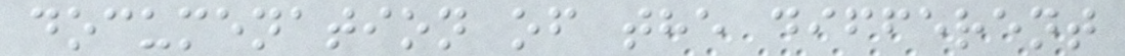documenation of the different
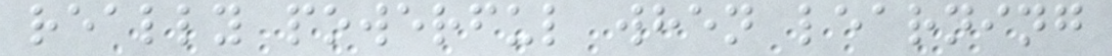really powerful when learning
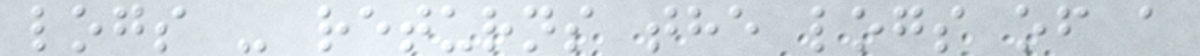logs - returns the logs of a
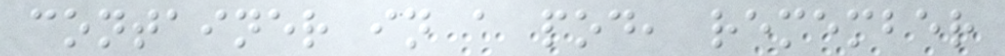container in a pod, remember
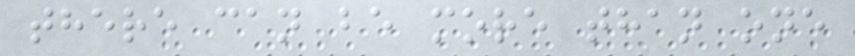there can be more than one
